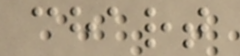chart
